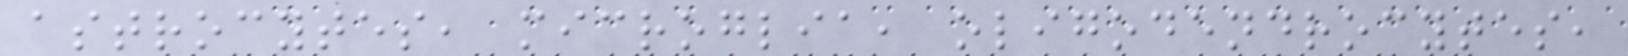astrocytes, microglia, oligodendrocytes,
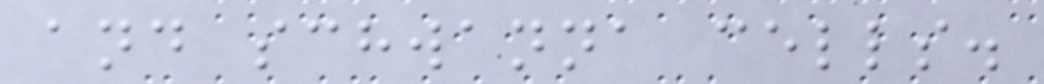and schwanna cells.
